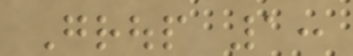Group 1:
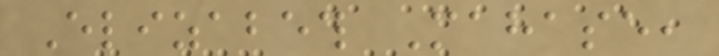Elizabeth Mahase,
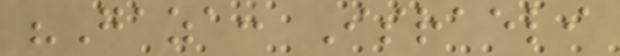"Gaza: Israeli
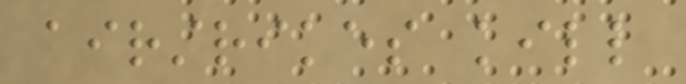airstrikes kill
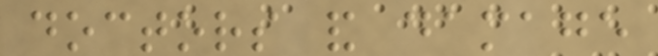doctors and damage
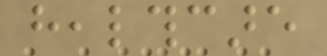healthcare
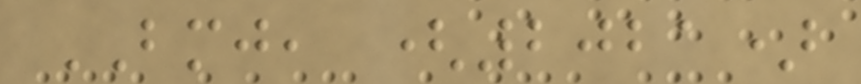BMJ, (2021)
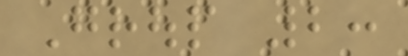Group 2:
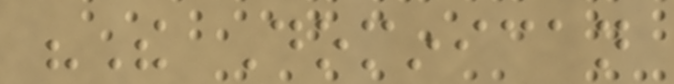"The Dominican
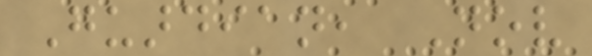Guardian, Nov
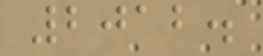2012.
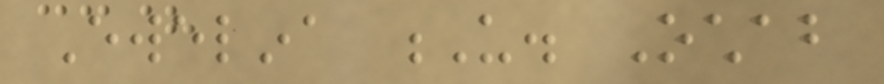Ewelina U. Ochab
